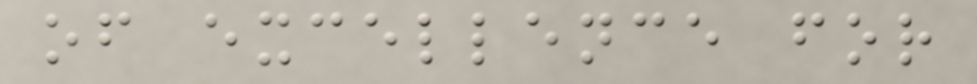of excellence for
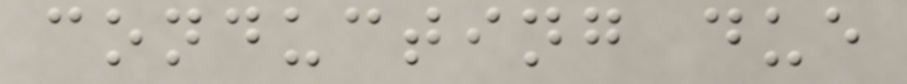conducting due
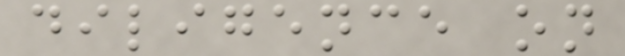diligence on
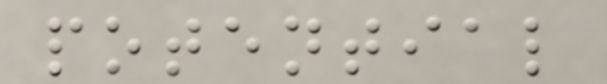potential
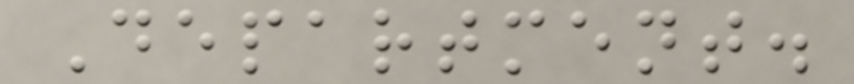Department.
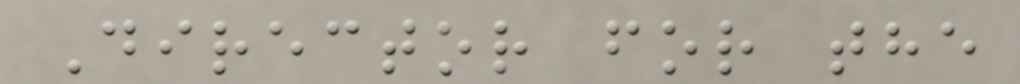Director for the
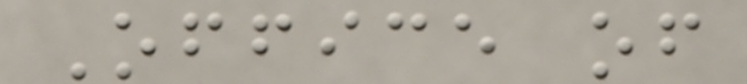Office of
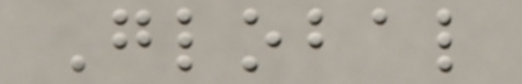Global
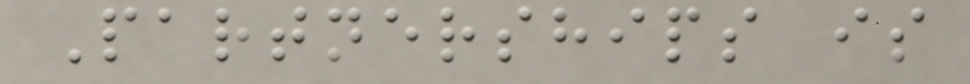Partnerships is
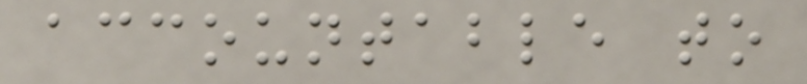accountable to
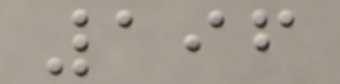196
